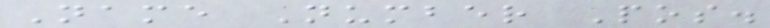Name Number Pos.
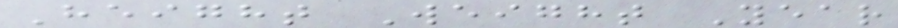Height Weight Year
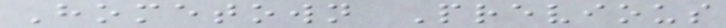Hometown Previous
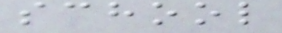school
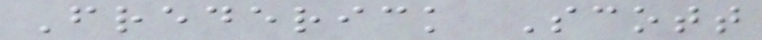Frederick Scott
